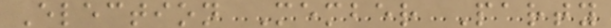Election Member Party
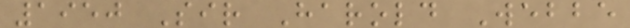1950 Sir Harold Webbe
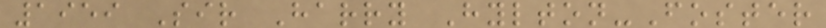1959 Sir Harry Hylton-Foster
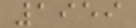1959
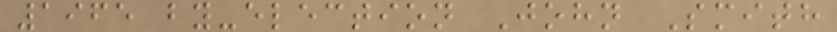1965 by-election John Smith
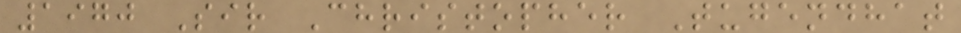1970 Sir Christopher Tugendhat
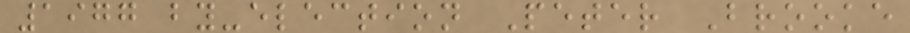1977 by-election Peter Brooke
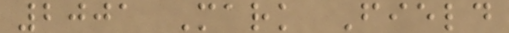2001 Mark Field
